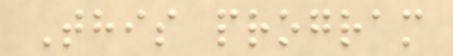This program
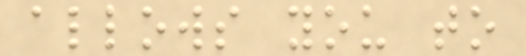allows you to
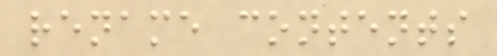rename contents
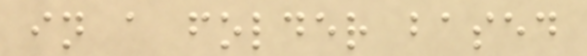in a folder based
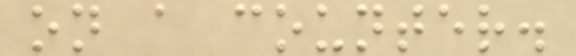on a counter.
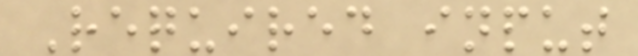Required input
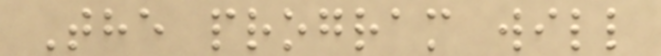The program will
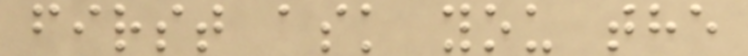first ask you the
